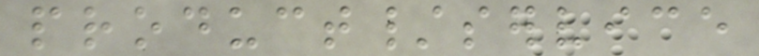product/service
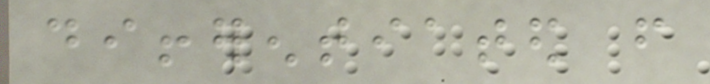differentiated from
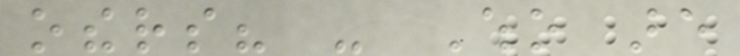others? - Who are
